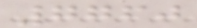7760
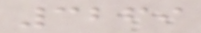3269
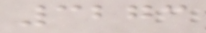3273
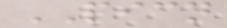PICN
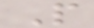P
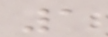1
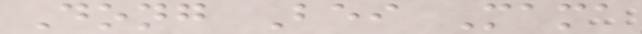Dong Bei Mama
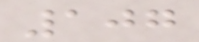107
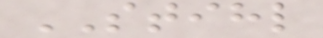STIHL
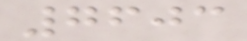7603
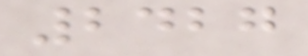2427
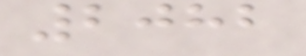2082
